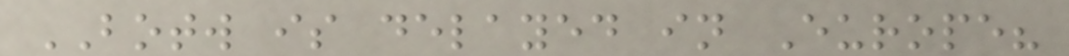BOTW is delayed in Europe?
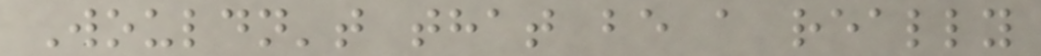Wouldn't that be a really
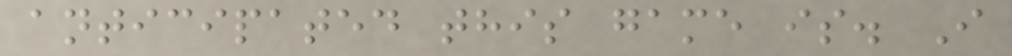anticipated this game is. I
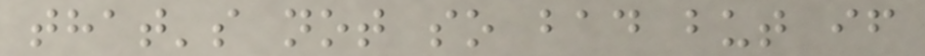that's not so bad but if
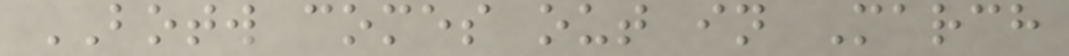BOTW comes out in March
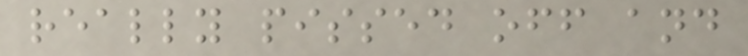really pissed off and
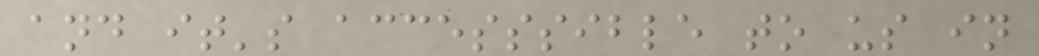and it's accesssible to us in
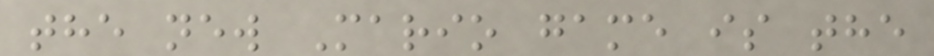the new Mario game is the
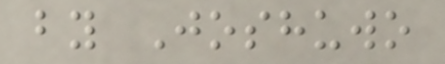by Joshuwo
